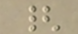{
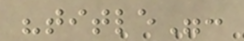"title":
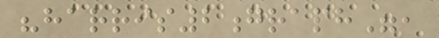"harris2graph",
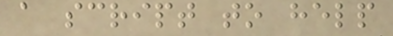a script to help
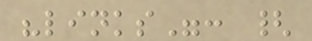"links": {
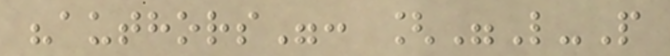"authors": ["L-P
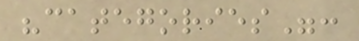"categories":
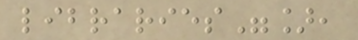libraries"],
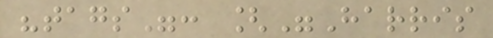"tags": ["Harris
